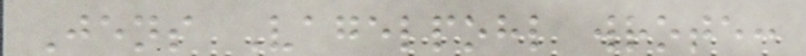Jens Vagelpohl wrote:
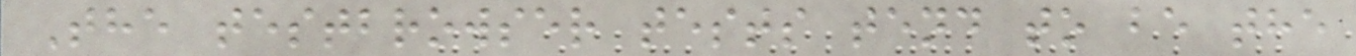The testbrowser tests tend to be the
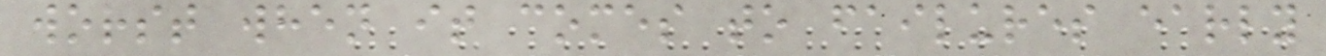worst when it comes to failures early
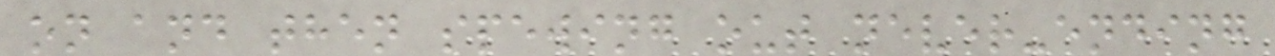on and then spewing out never-ending
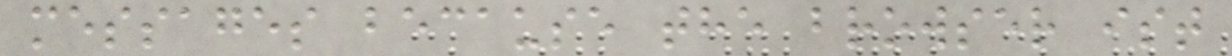messages because the browser ist
